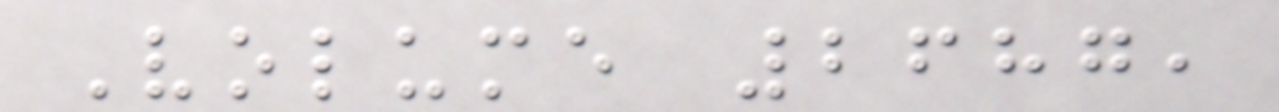Volume 2687,
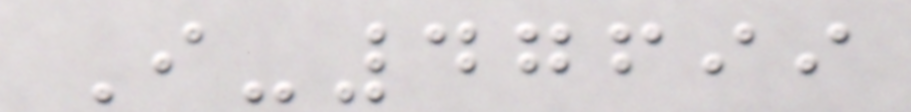I-47699
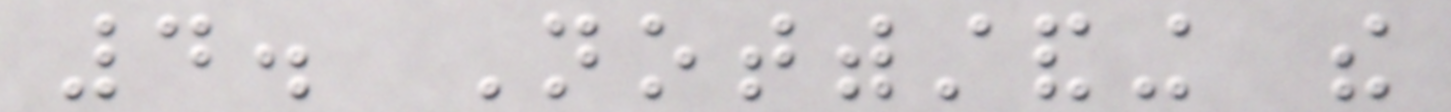4. Notwithstanding the
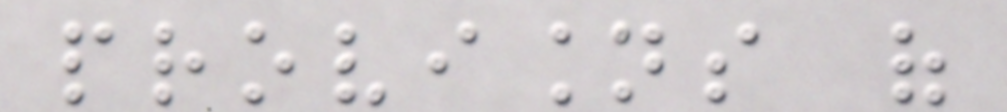provisions of
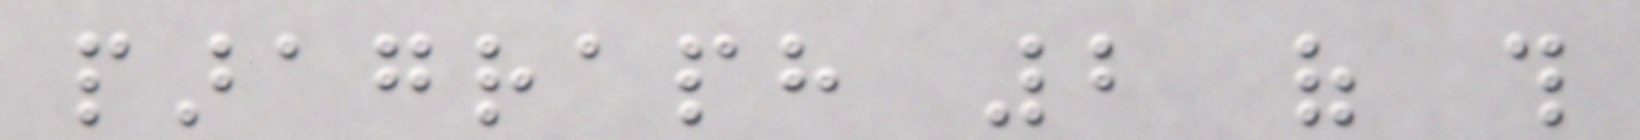paragraph 2 of this
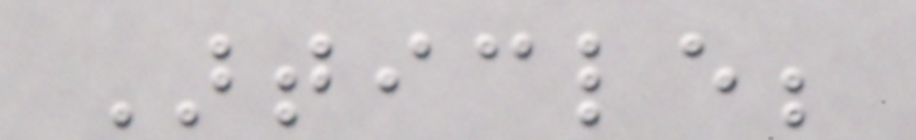Article;
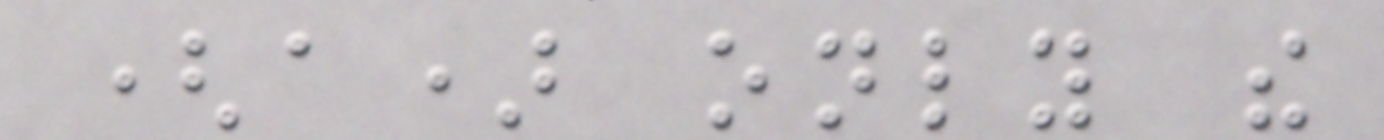(a) only the
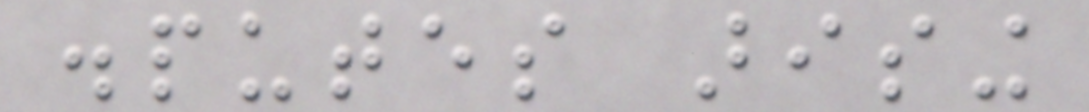disputes arising
